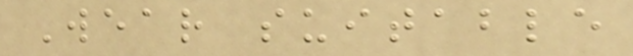Wear suitable
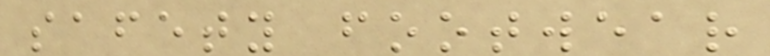safety footwear
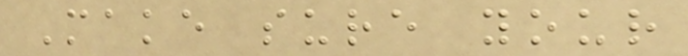Make sure your
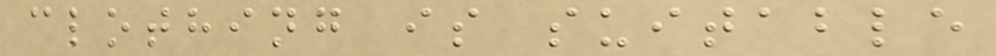clothing is suitable
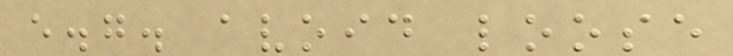e.g. avoid loose
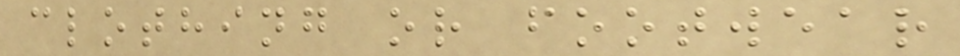clothing or footwear
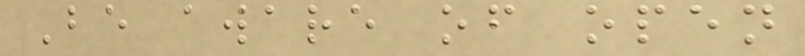Be aware of open
